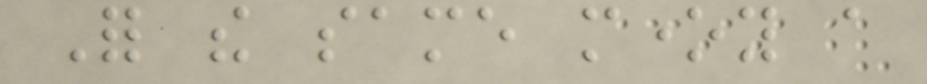For the same money a
